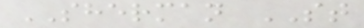SHERMAN ST
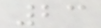23
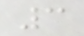3
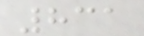831
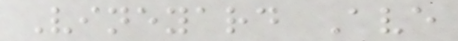Vineyard Ave
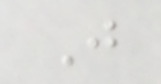J
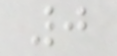0
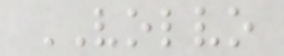VOLVO
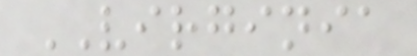VIRGINIA
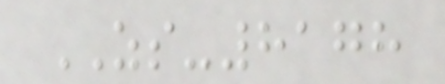ZS-8178
